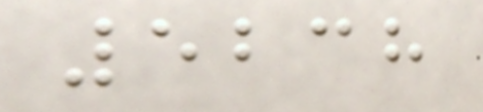5238
